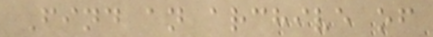Find an archive of
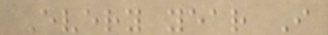Every year I
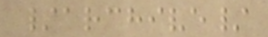/archive/
